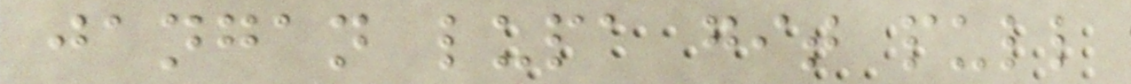jangan lupa git pull
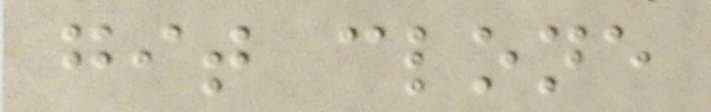git clone
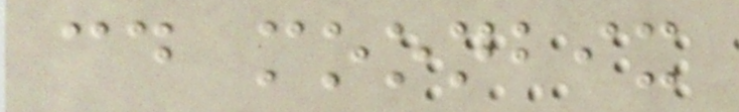cd moonbix
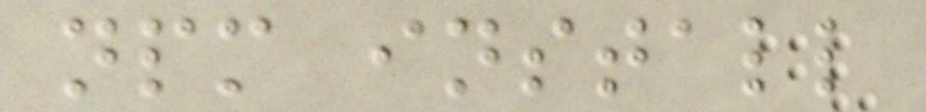npm install
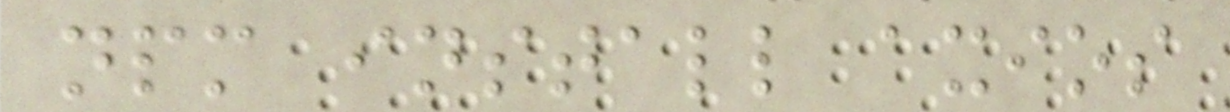npm install axios
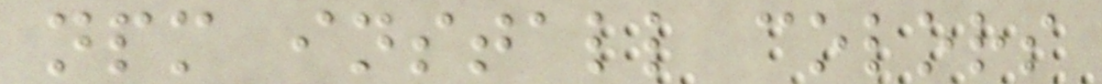npm install colors
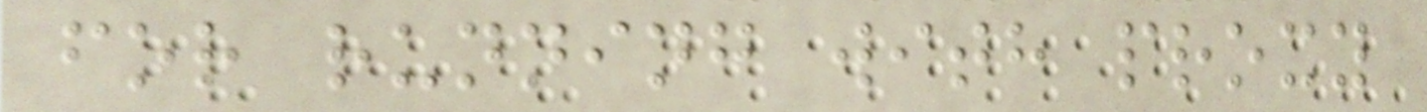for running with proxy
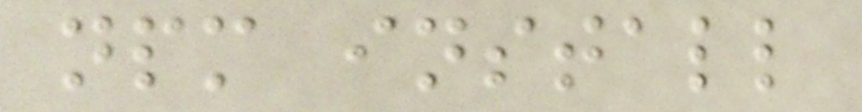npm install
